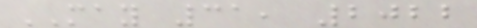MAY 31, 2022
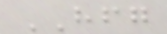HFG
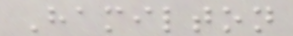Hamilton
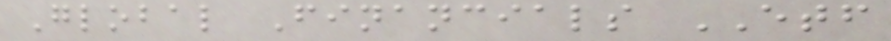Global Financials ETF
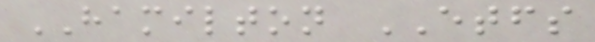HAMILTON ETFS
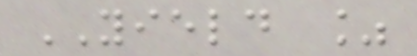YIELD %
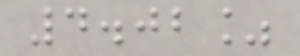4.02%
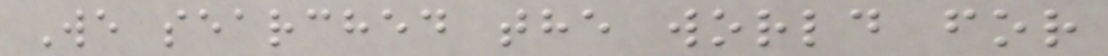We searched the world for
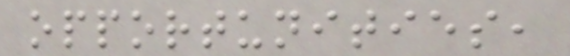opportunities,
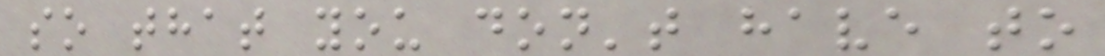so that you don't have to
